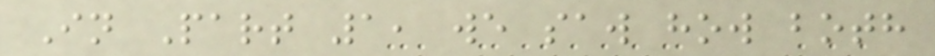In Part 1, we saw how both
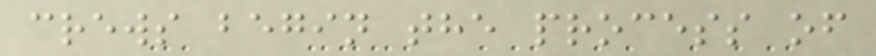crews begin the process of
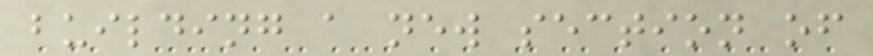building a new section of
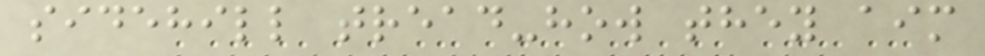sidehill tread-how they aim
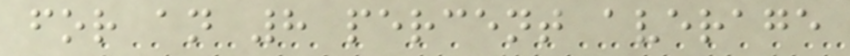for an 8 percent average
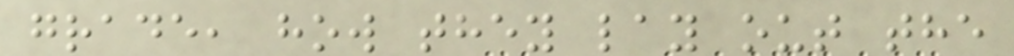grade, how they lay out the
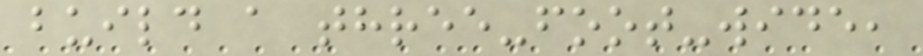build a three-foot-wide,
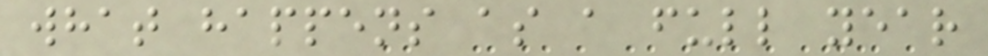what happens as a full year
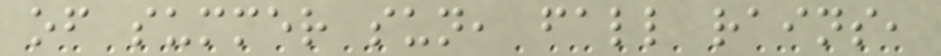of summer sun, fall rains,
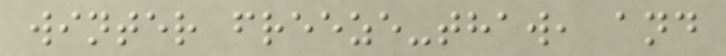winter freeze-thaw, and
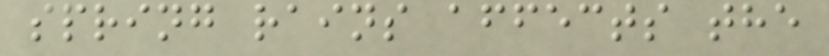spring rains affects the
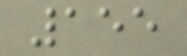155
